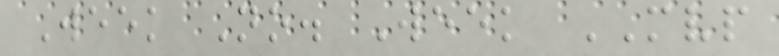Week No. Week MVP
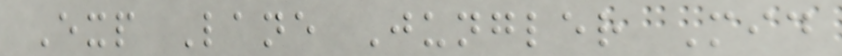Exp Lane Jungler Mid
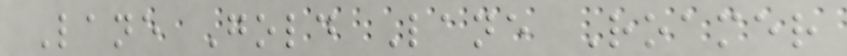Lane Gold Lane Roamer
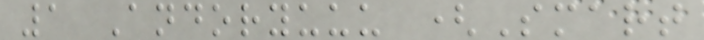1 Andoryuuu (Smart
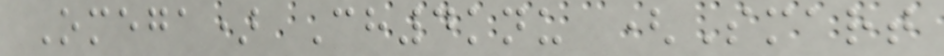Omega) Ch4knu (Smart
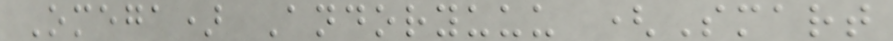Omega) Andoryuuu (Smart
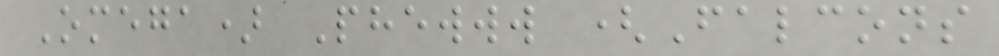Omega) Phewww (Falcons
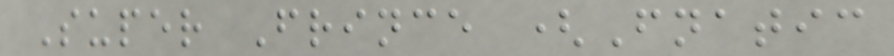Super Frince (Fnatic
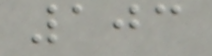103
